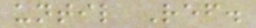until Ref.
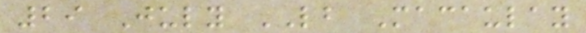29 July LB Macaulay
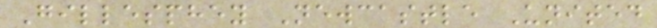Gillesphey Newcastle United
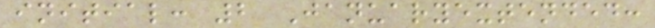initial: 2 Januaryextended:
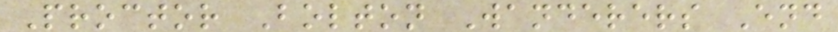Proctor Bolton Wanderers End
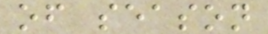of season
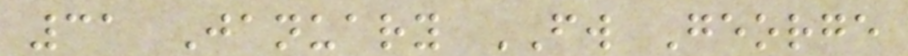31 January FW George
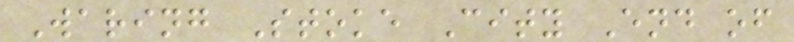Waring Stoke City End of
